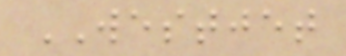WESTJET
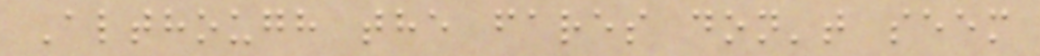Although the fares don't seem
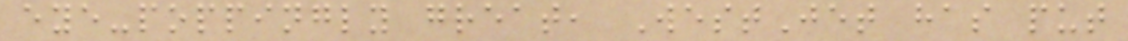eye-poppingly great, WestJet has put
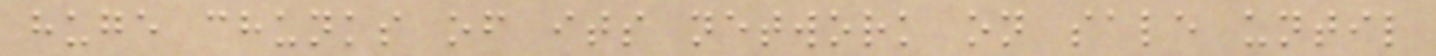huge chunks of its network on sale until
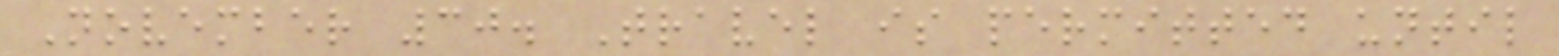November 30. Travel is permitted until
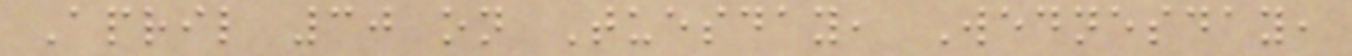April 30 on Tuesday, Wednesday,
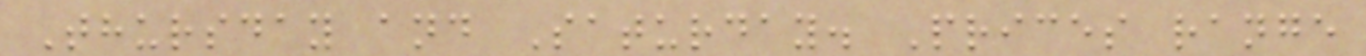Thursday and Saturday. Prices range
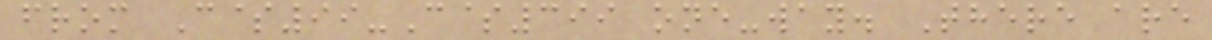from C$99-C$399 one-way. There are
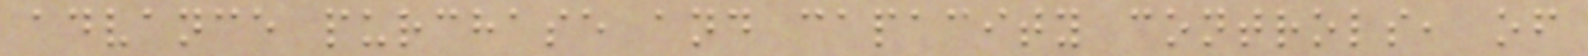advance purchase and capacity controls, of
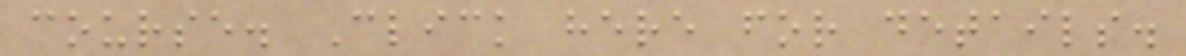course. Click here for details.
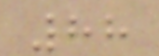88
